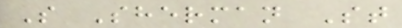S Sherman St
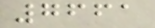7661
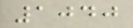1040
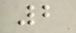2
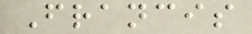Francis
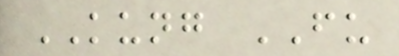KUNG FU
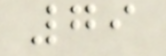79
